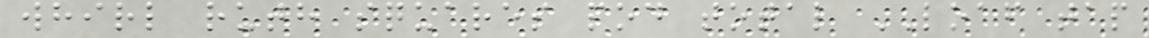whirl ruth squares pod total LOAF tap
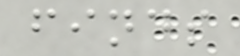finds
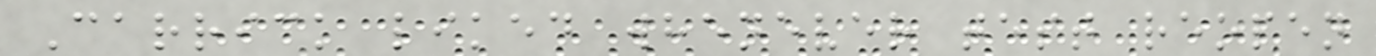Carrick liked whenever test reopen
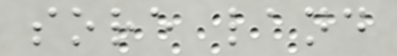sore land
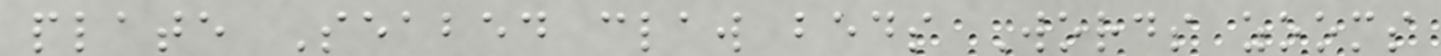plate Seabed claw beds Words zooms
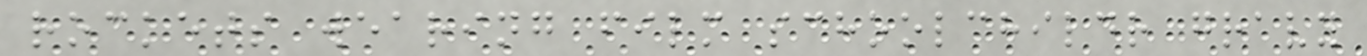rockets wearing film schoolchildr gravy
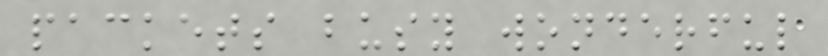packets busy wonderful
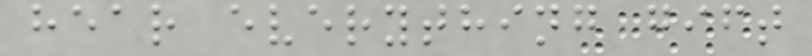hear everything gift
